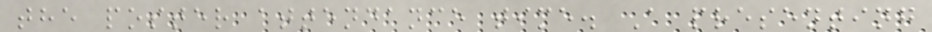the poster attendance time. A presenting
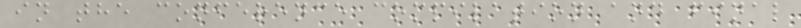in the conference compilation and final
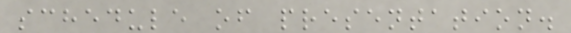schedule of presentation.
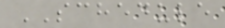SCHEDULE
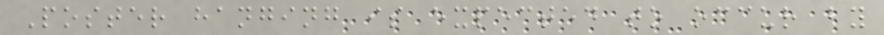Poster hanging is expected to occur by
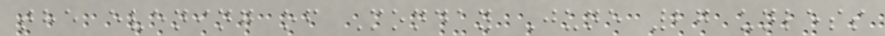the evening of Monday June 27 unless
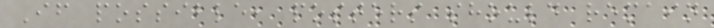If possible, posters should remain
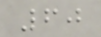60
